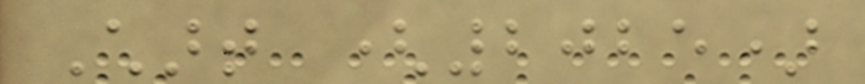Chart (2025)
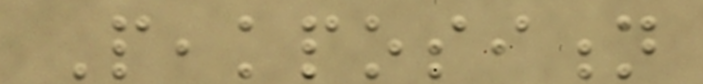Peakposition
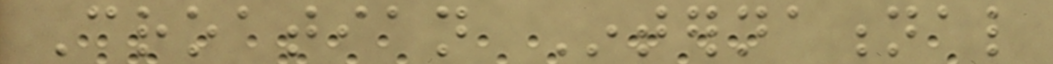Croatian International
